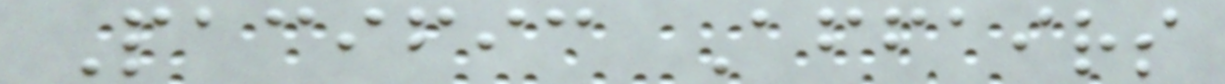Pacific Affairs
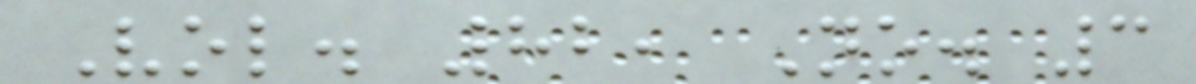Vol. 82, No. 3
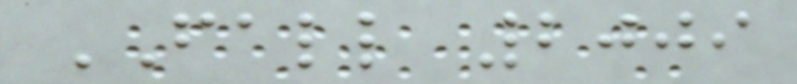FALL 2009
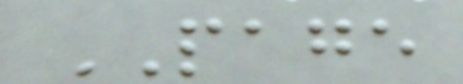PAGE
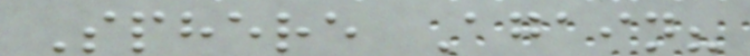Sphere Again?
